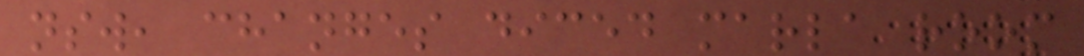nsw, changes diced marla room
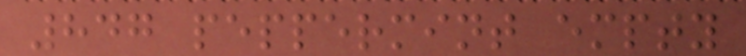847 peppermint empty
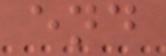end
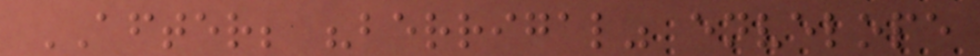AFTER; "berrigal" envelope
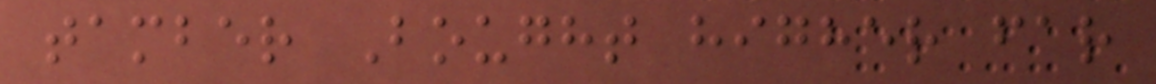tamber Bought higher far
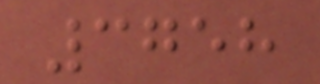3758
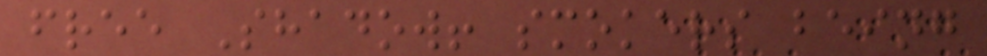free Shadow! smokers being
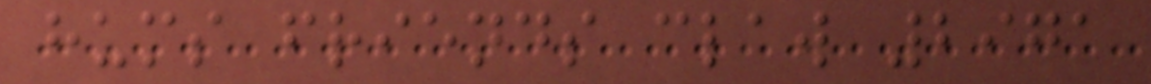hums friends claw 2971
